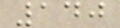140
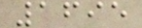1695
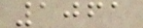1061
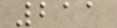211
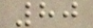80
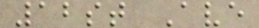12st Ave
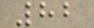82
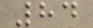84
